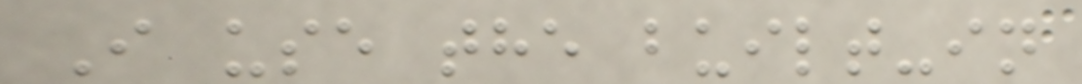I use the built-in
